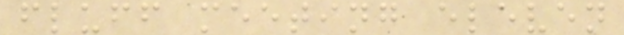fluff meeting eleven
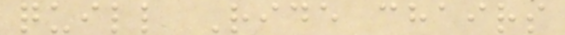quill Ride chairs
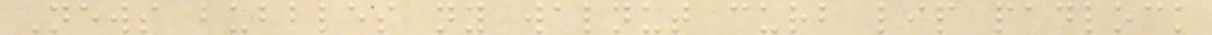News bubbles ny walnut curb lip padlock
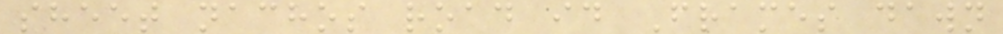sheet nachos road id Frames dawn
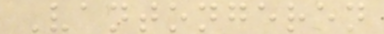Vantongeren
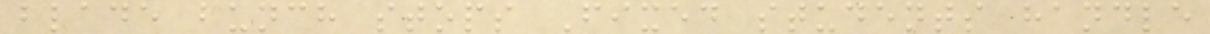blade bunch stops Fixed students handle
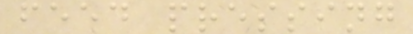feed pressing
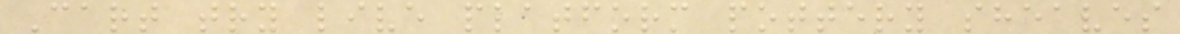Cart try live platform pottery sheaves
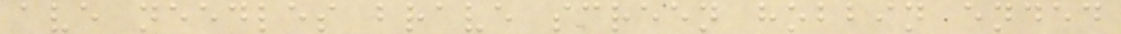ave needles brave screen hobbin ended
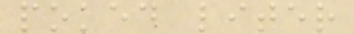poked liter
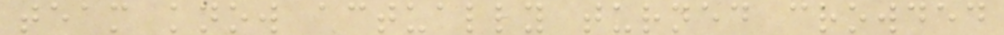team know actually turned crowded
